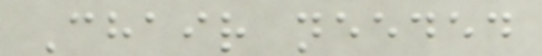Chair needed
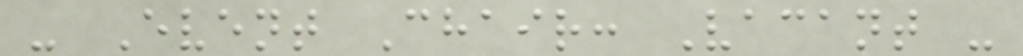- Event Chair: Vacant -
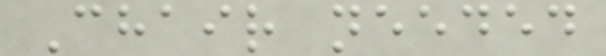Chair needed
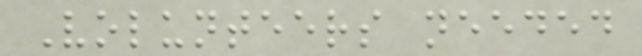Volunteers needed
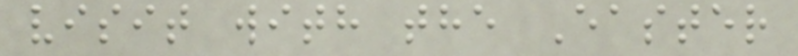visit with the Easter
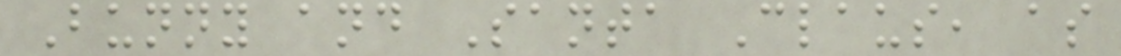Bunny and Santa Claus, as
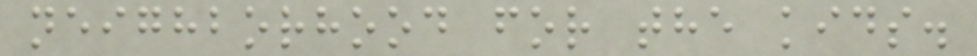neighborhood for the kids.
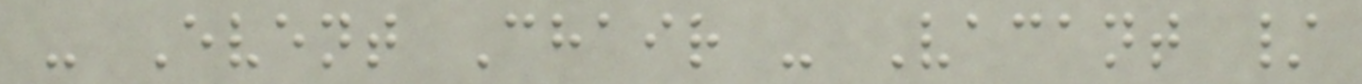- Event Chair - Vacant /
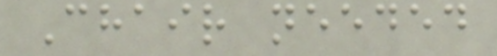Chair needed
